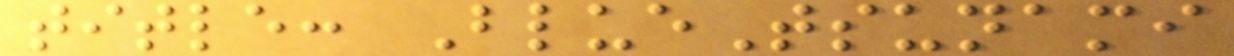title: BlueTsunami
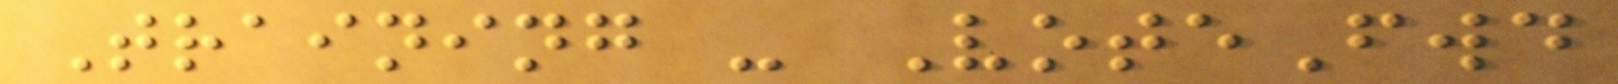Training - VoteFwd
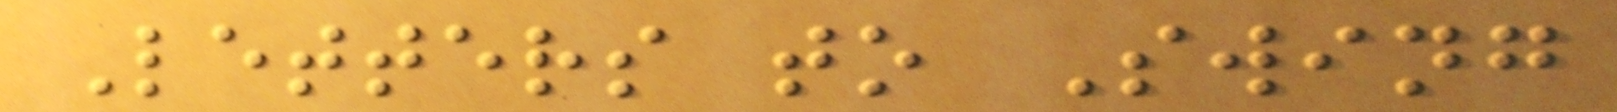Letters to Swing
